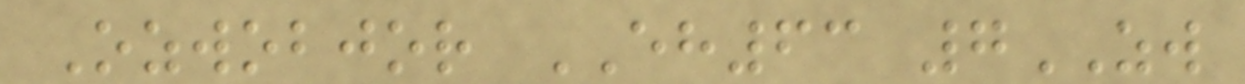Ozwobjor EH63 7ZW
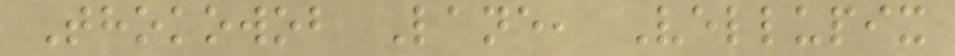Thokowob Lane, Vellupix
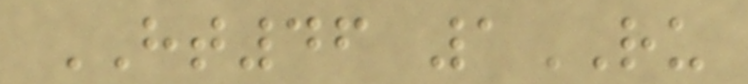HT46 1RU
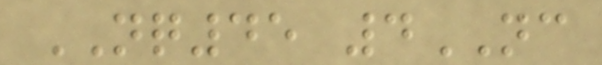NQ45 4NC
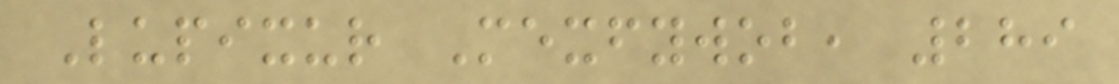Lupixur Mexfywob, 289
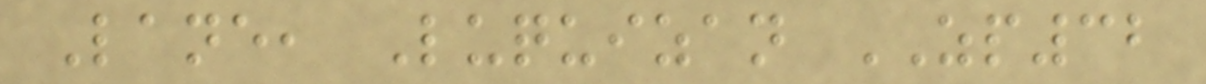Lane, Luquizan ZP32
